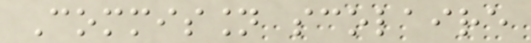Commission scolaire
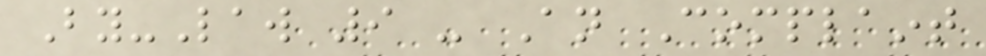By-Law 9 - An Complaint
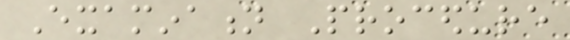Examination Procedure
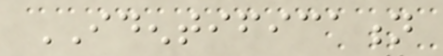IDENTIFICATION
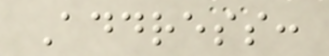Address:
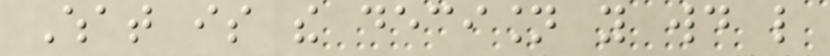What is the decision you would like
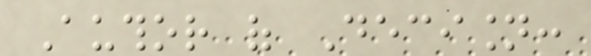Author of Decision:
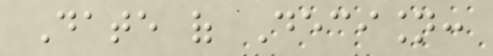Date of Decision:
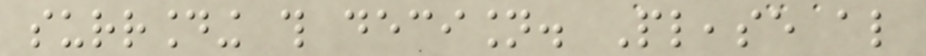surrounding this decision. Please also
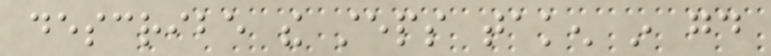describe the steps taken in good
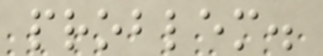problem.
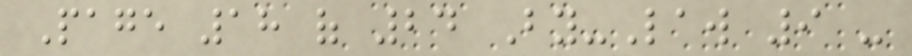Page 18 of 24 By-Law 9 -
